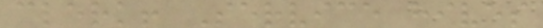clerk! Service hives
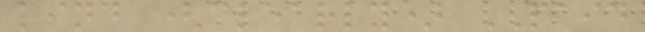kind (clearly) PAID
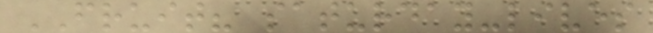FRUIT? saturday-lives
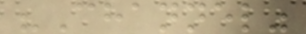"Channel"
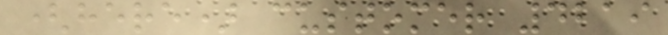(here) customer 4219
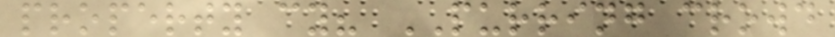property cy? PURRING crowd
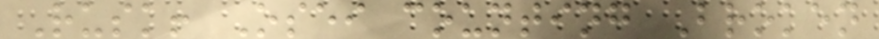Rusk! Osei counting Broken
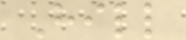Hill
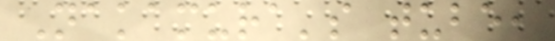Nakamura's tube,
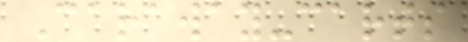Caraway-carts
